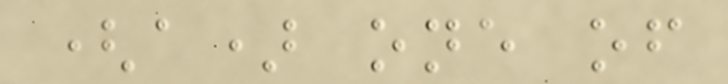(a) one of
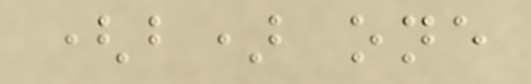(b) one
